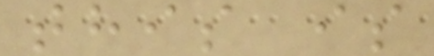this is
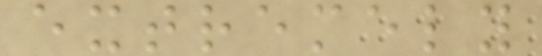extremely
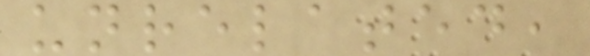unrelated,
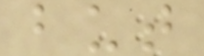but
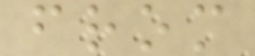from
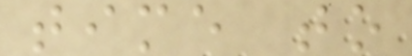time to
